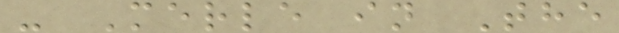- Merle in The
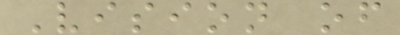Vision of
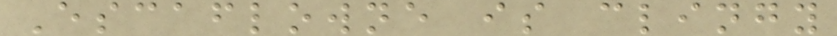Escaflowne is clingy
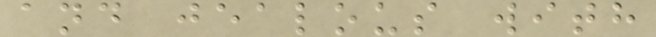and jealous with
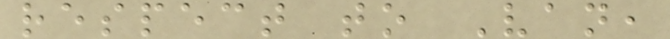respect to Van,
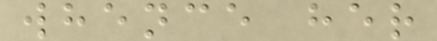whence her
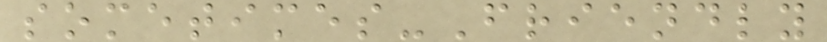sometimes-Friendly
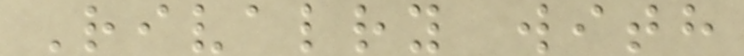Rivalry with
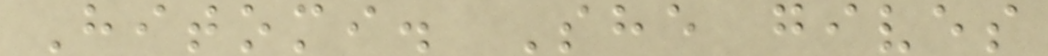Hitomi. She gives
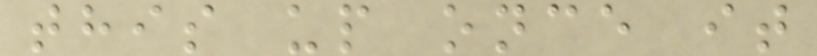this up once it
